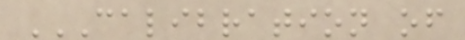CALIBRATION OF
